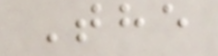The
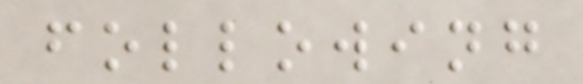following
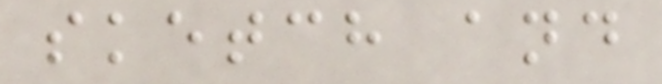sketch and
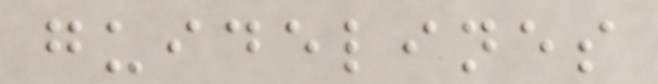guidelines
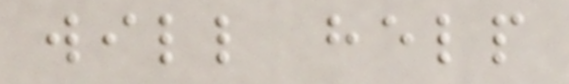will help
